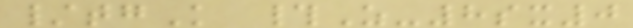/tgK #Z-8sx0
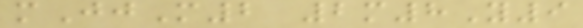mJjM2 2m8Y9
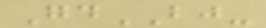GdBJ-
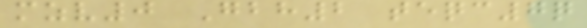mzv0 Gbh2 teqc7q
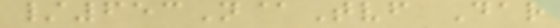/653N@Tvf Dar
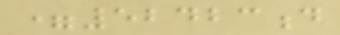=52423d
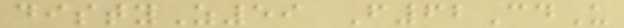distyZ59 F62CdU
